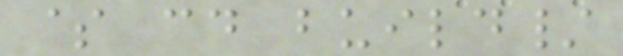$ cd build/
